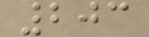203
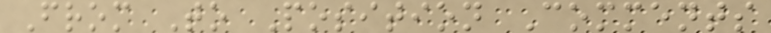From To Position Comments
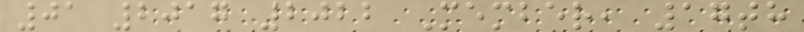01 2017 2022 Member, 17th
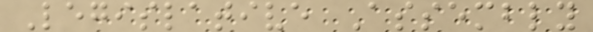Legislative Assembly
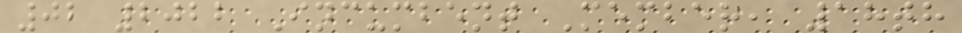02 2022 Incumbent Member, 18th
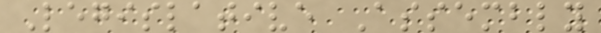Legislative Assembly
